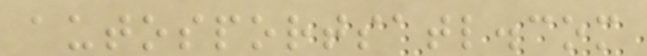autosportsatl.com
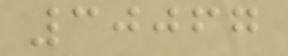30067
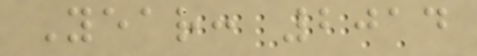Year: 2014
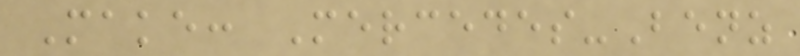Make: Mercedes-Benz
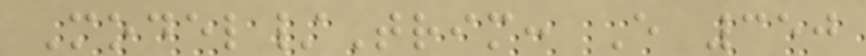Model/Trim: E 350
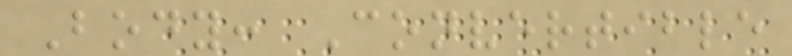Body: Convertible
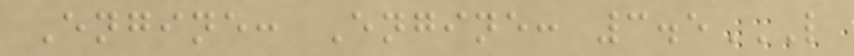Engine: Engine: 3.5L
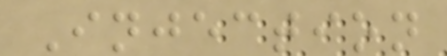Injection
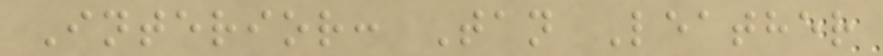Interior: Tan Leather
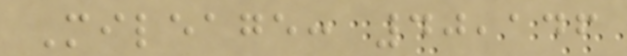Mileage: 40,146
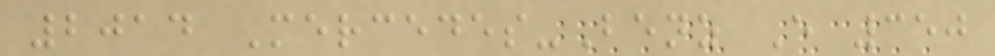2014 Mercedes-Benz E 350
